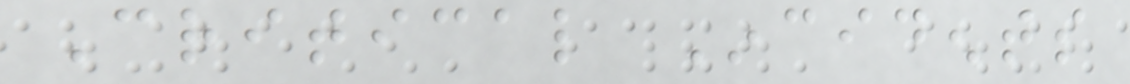Critical Incidents
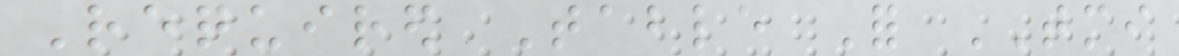Required Table For TMI
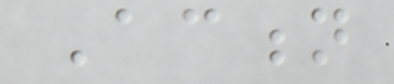Action
